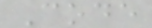Code
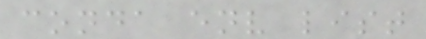conda env list
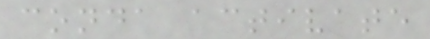conda activate
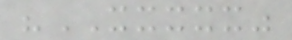"XXXXX"
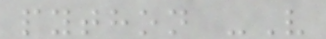python -V
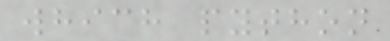which python
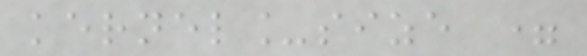kernel_size =
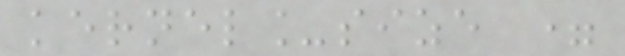kernel_size =
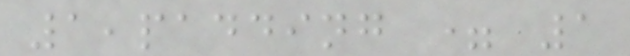1,padding = 1
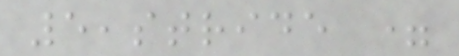5,stride =
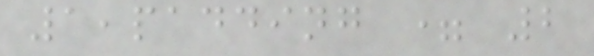1,padding = 2
